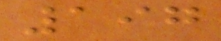197
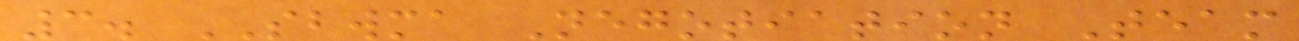3. SBWMA Negotiation Team
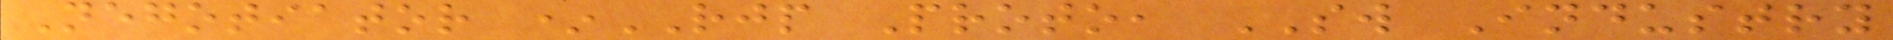Negotiator *RJP Proto, SW Industry
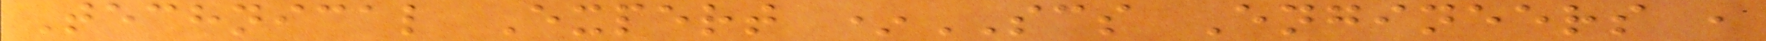Technical Expert *SCS Engineers ,
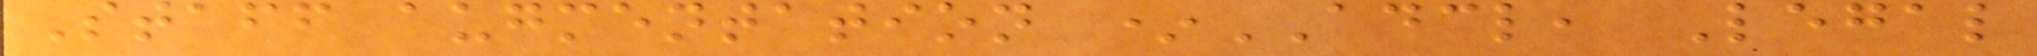Staff augmentation *ADCL, Legal
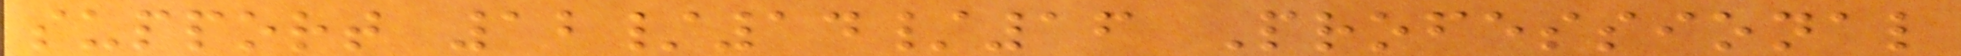support 12/14/16 Professional
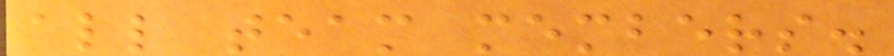all team members.
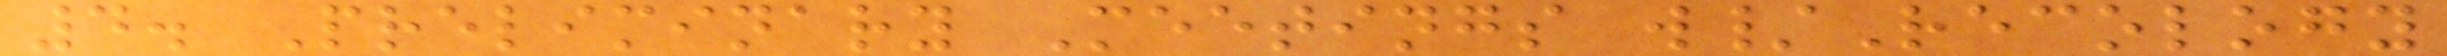4. Preliminary Meetings w/Recology
